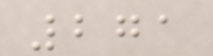271
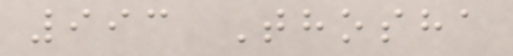993 Thosha
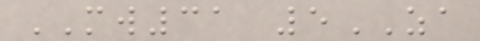MW31 5ZA
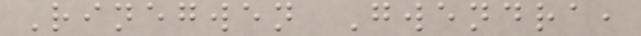Rinegwen Gwendra,
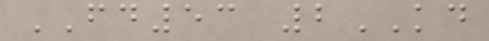FD53 2KD
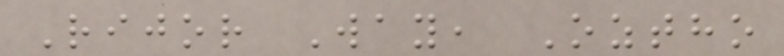Rijor Way, Oztho
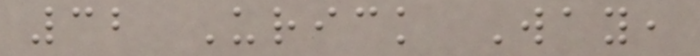32 Urick Way,
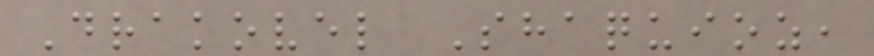Drakovel Shaquioz,
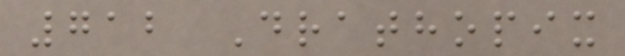712 Drathopix
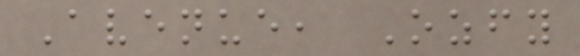Avenue, Ozfy
